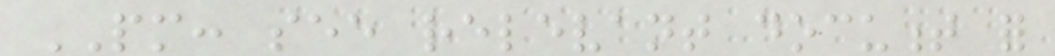PM: see relevant document for
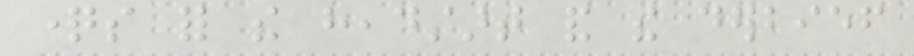questions for the headstart and the derbief
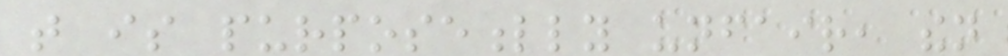that is purposefully unfair, then
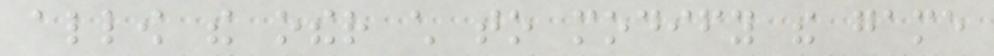allow the other child to modify the game
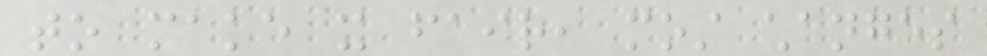to make it fair, most changes
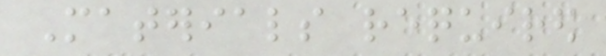Materials required
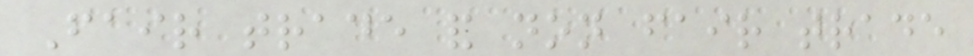Fair trade and non fair trade
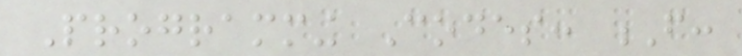Programming Codes: F:
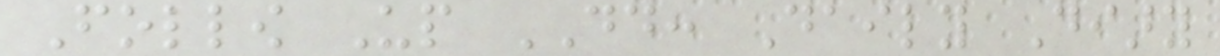Follow Up DD: Daily Diary
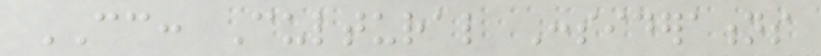CC: Cultural Considerations
